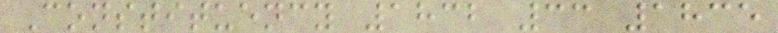Constituency 1832 33 1835
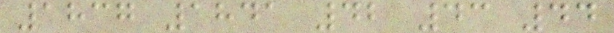1837 1841 42 43 44
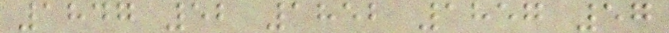1847 52 1852 1857 57
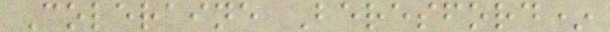Coleraine Beresford*
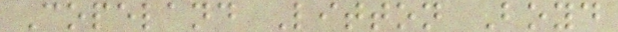Copeland Litton Boyd
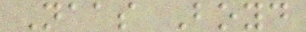Naas Boyd
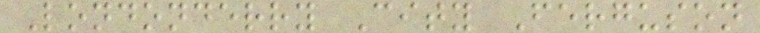Londonderry City Ferguson
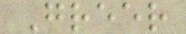Greer
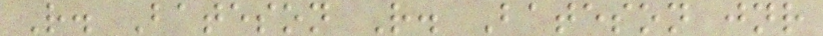R. Bateson R. Bateson jnr
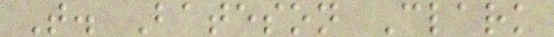T. Bateson Clark
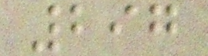297
